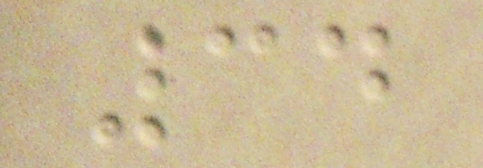34
